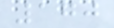170
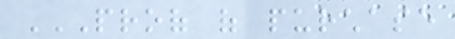PROOF OF PURCHASE
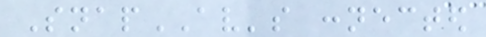SnapAV's connected
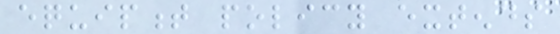equipment policy extends
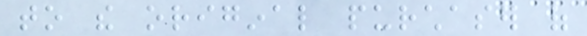to the original purchaser of
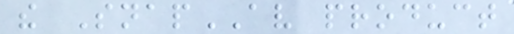the SnapAV product
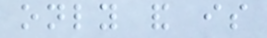only and is
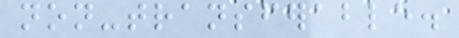non-transferable.
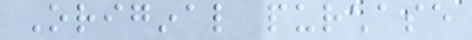Original purchase
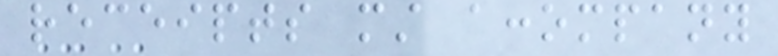receipts must accompany
